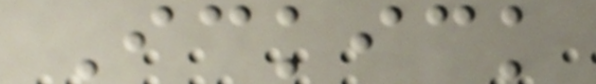Ickick
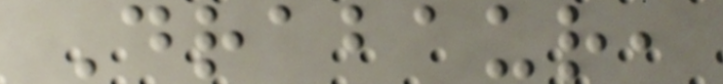Drabaur,
